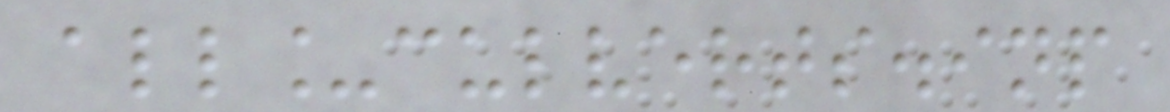all_culverts.inp
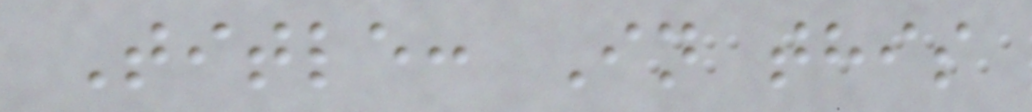Title: In this
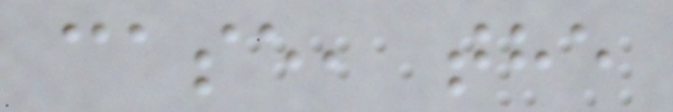case, the
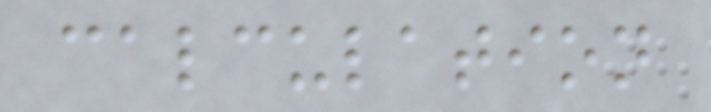calculation
